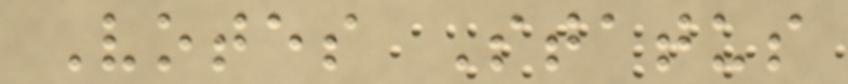Votes Status
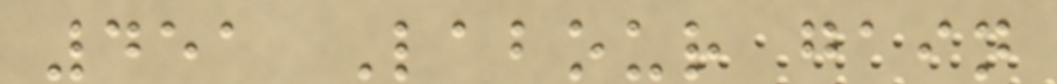451 Labour gain
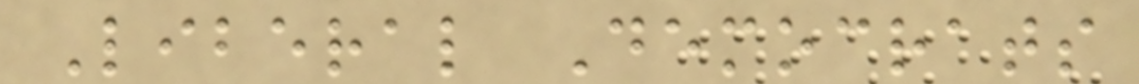Liberal Democrats
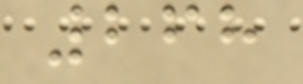268
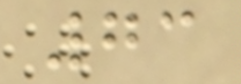73
